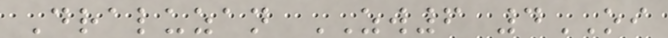Draluzan ZW6 4OI
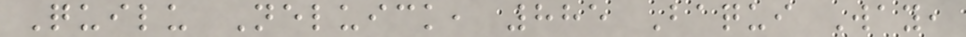Quilu Neluick, 885 Baqui Way,
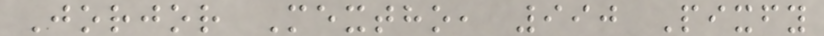Jorjor Mextho, 990 Pixfy
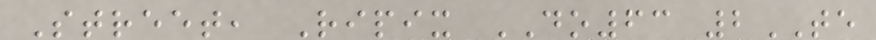Street, Ripix DO63 2TE
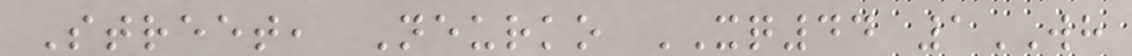Street, Neurko XQ44 1WH
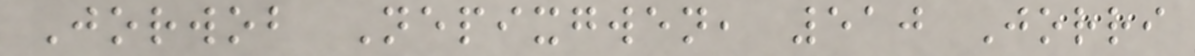Jorwob Nepixgwen, 510 Jorri
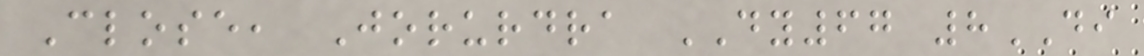Close, Jorurdra DY67 8DI
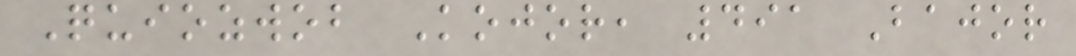Quiozwob Kojor, 491 Bajor
